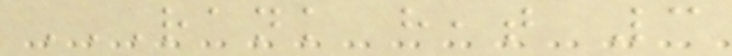RANK HEAT 3
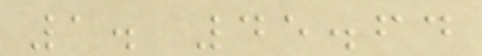1. 45.64
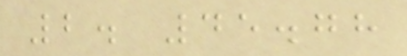2. 45.78
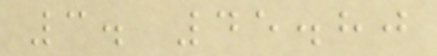3. 45.80
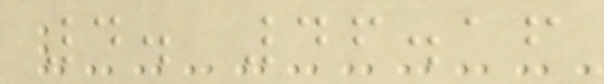4. 46.16
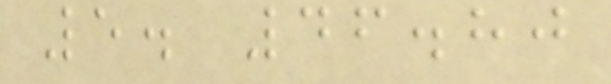5. 46.80
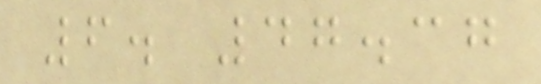6. 47.37
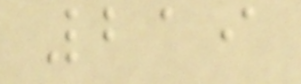219
